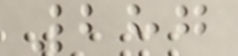287
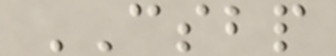CSBP
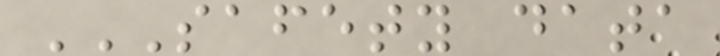SAFETY DATA
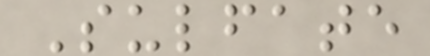Sulfate
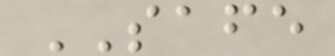SAFE
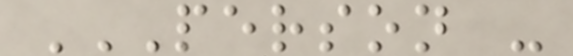PERSON -
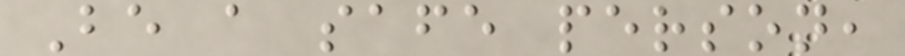Be a safe person,
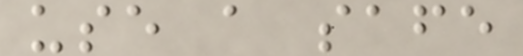use a safe
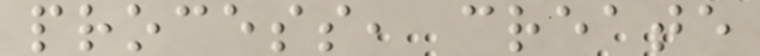process, create
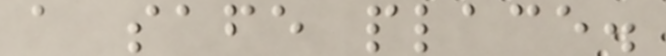a safe place.
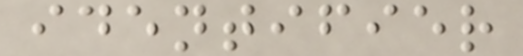identifier
